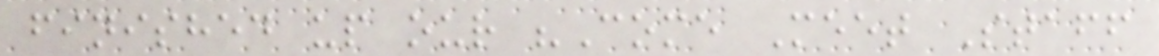finished up our "Come Meet Staff
